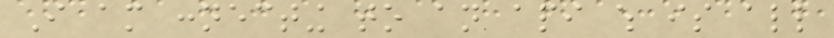I am connecting to an api which is all
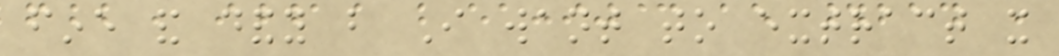fine and dandy but I want to extract it
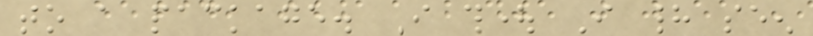to a package. I thought I had seen
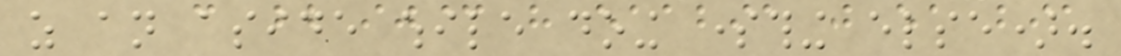as an aside while doing something else).
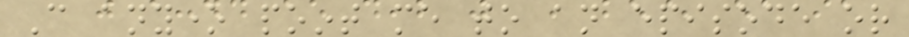Can anyone point me to an episode or
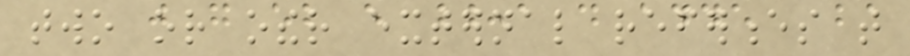two or other external references that
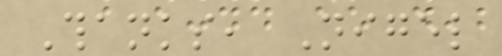Thanks, Nigel
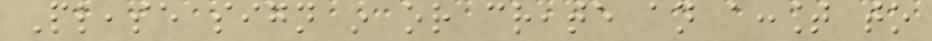Please sign in or create an account to
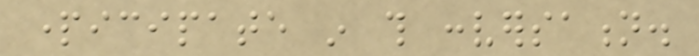participate in this conversation.
